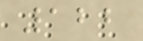122
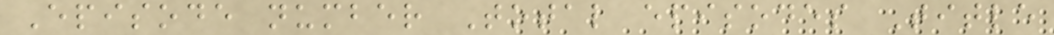Episode number Total episodes Title
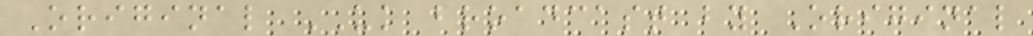Original UK broadcast by Original
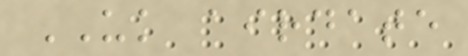UK airdate
